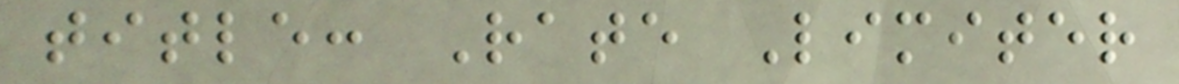title: Rate Limiter
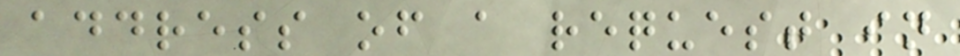address of a request in
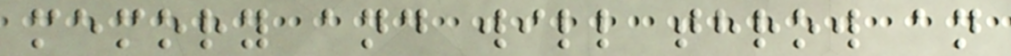memory and will throw an
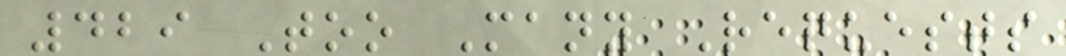429 Too Many Requests
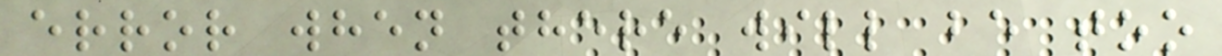error when there will be too
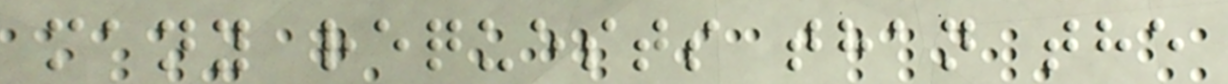many requests than the
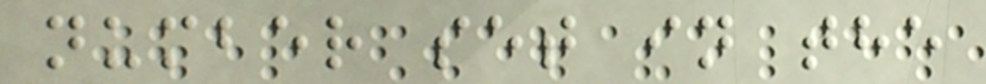number set in the
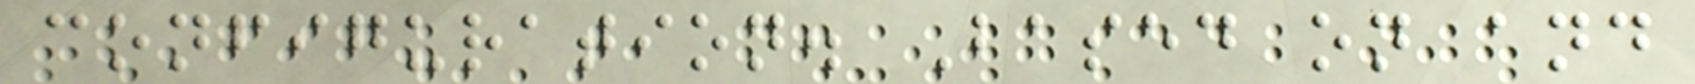configuration. Based on and
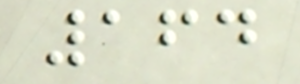164
